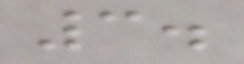3.
